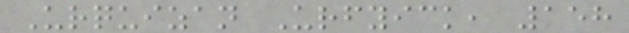Urquizan Urfyick, 158
